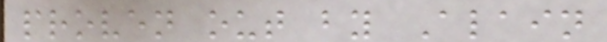proven out by Alain
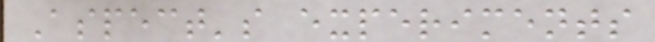Aspect's experiments
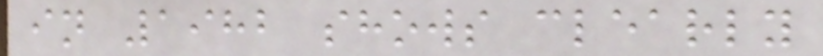in 1982 shows clearly
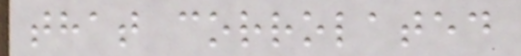that corrolated
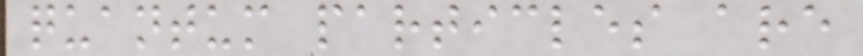quantum particles are
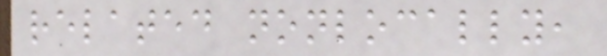related nonlocally,
